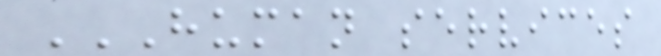HUMAN SERVICES
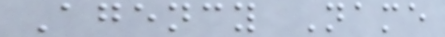Agency Name
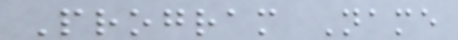Program Name
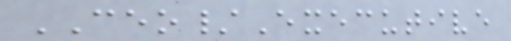CEO/Executive
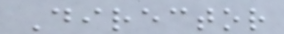Director
